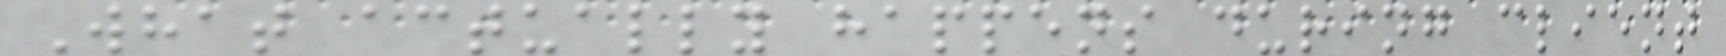What actually happens during client
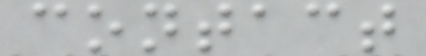contact
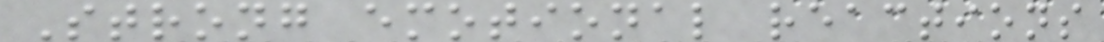Strong emotional reactions
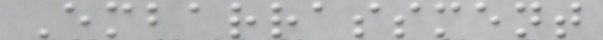Embarrassment
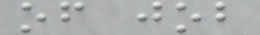of job
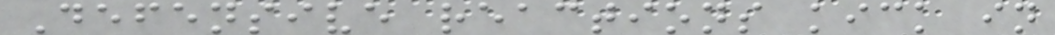Defensive reactions kick in
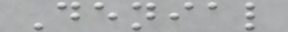Denial
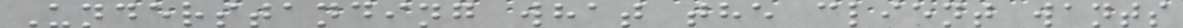Understanding what the client wants
